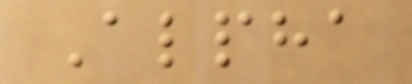Alpha
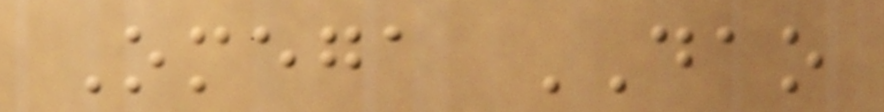Omega DAO
